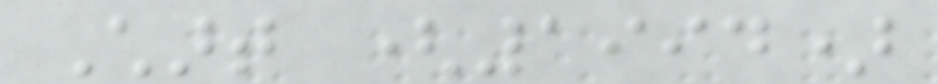Chart (1994)
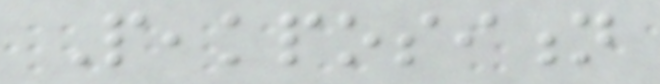Peakposition
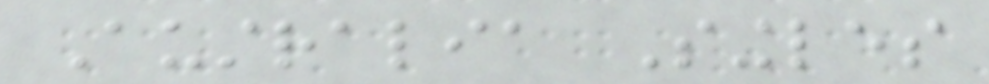Australia Singles
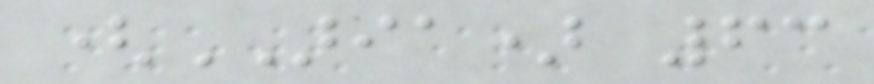(ARIA) 63
